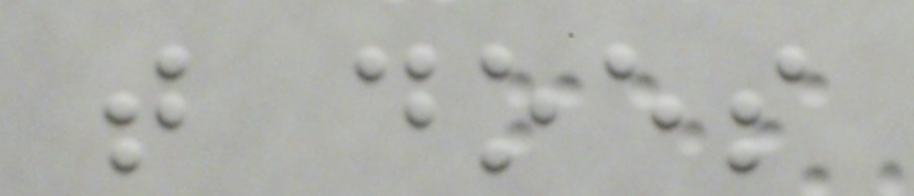that does
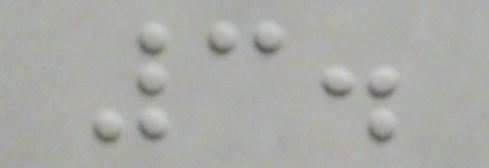3.
